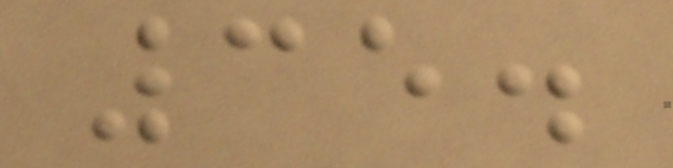35.
